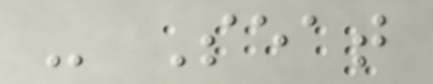- Seat
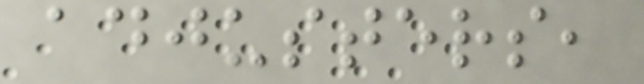adjusters,
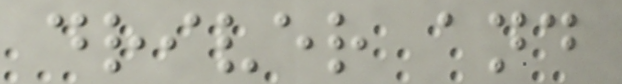driver and
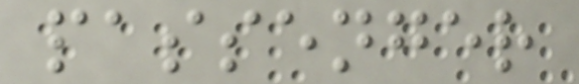passenger
